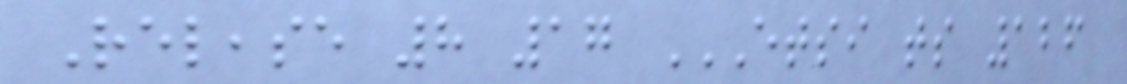Release 8 17 ETSI TS 126
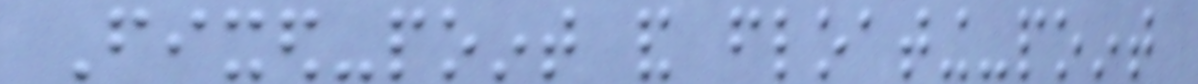Fixed-point and floating-point
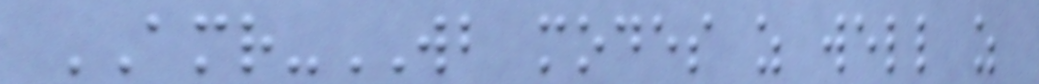AMR-WB modes as well as
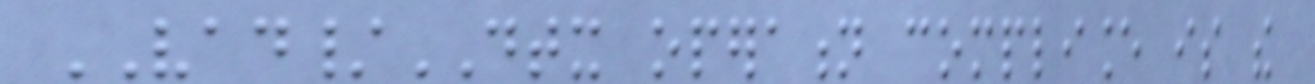VAD/DTX operation compliance is the
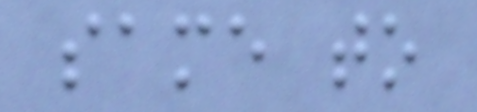same to
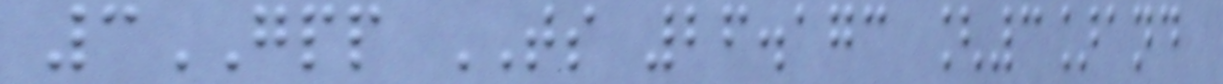3GPP TS 26.173 [3]and
